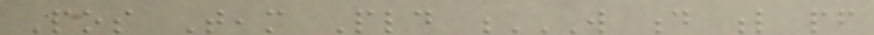Pos Team Pld W D L PF
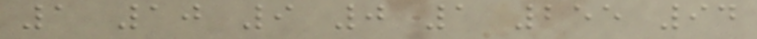1 10 9 0 1 255 94
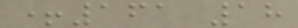+161 18
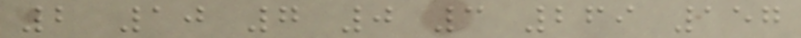2 10 7 0 3 269 157
